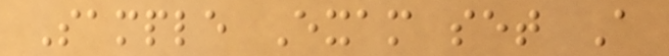Sample Exam set A
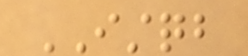ISTQB
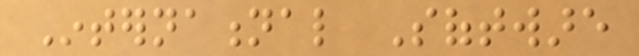International Software
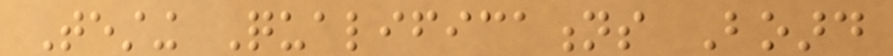Testing Qualifications Board
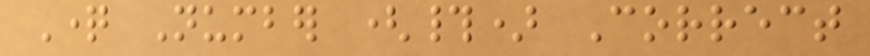Question Number (#) Correct
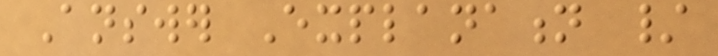Answer Explanation /
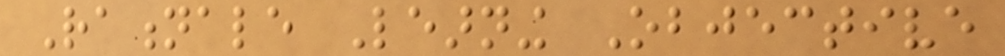Rationale Learning Objective
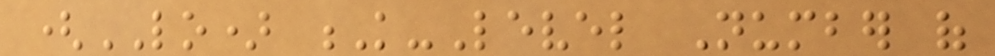(LO) K-Level Number of
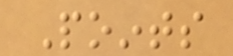Points
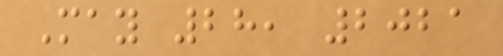May 28, 2021
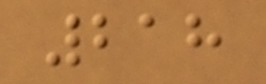218
